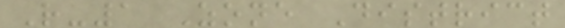R-1 Zone District
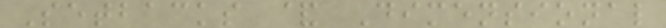Setbacks & Dimensional
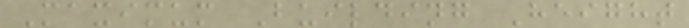Maximum Building Height
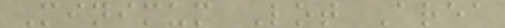Minimum Lot Area
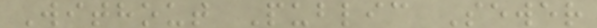Without Public Sewer
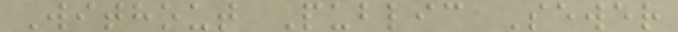Without Public Sewer
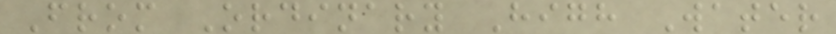From Ordinary High Water
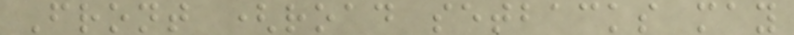Front (road setbacks may
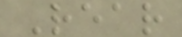Rear
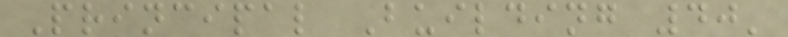Principal Building 40'
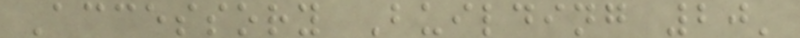Accessory Building 20'
